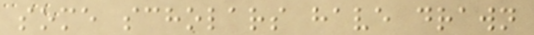some scholars have drawn
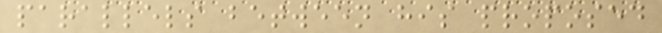parallels between his proposed
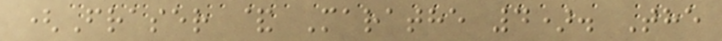(Fraser & Marathe 4). The
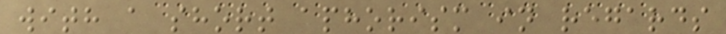with a short aphorism in regards
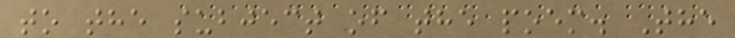to the subject of the poem. The
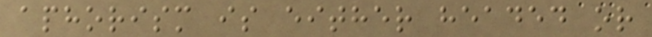aphorism is either headed or
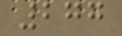277
